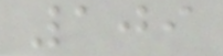109
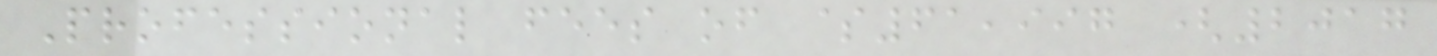Professional fees of $61,997 (2017
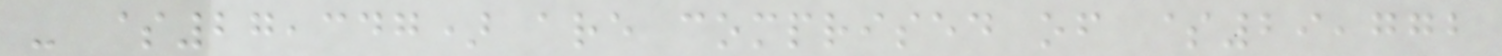- $27,347) are comprised of $29,772
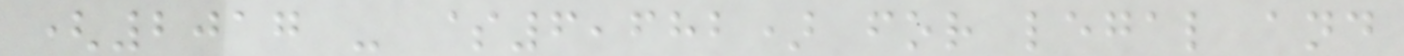(2017 - $6,682) for legal and
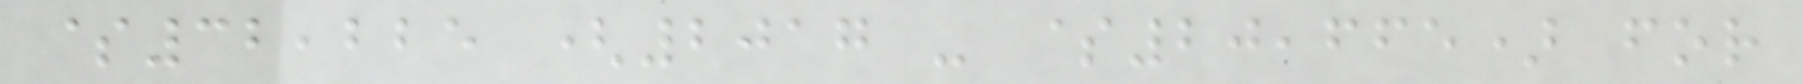$32,225 (2017 - $20,665) for
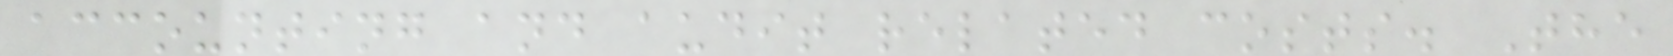accounting and audit related costs. The
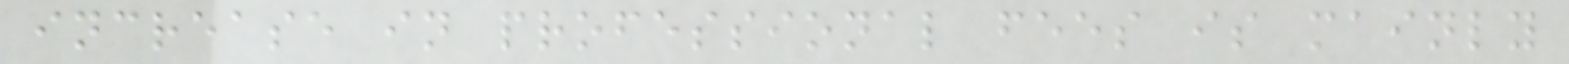increase in professional fees is mainly
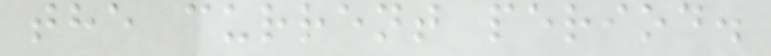the current period.
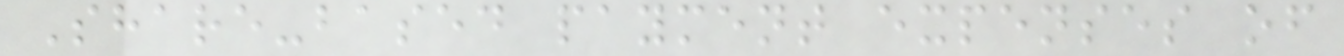Share-based payment expenses of
